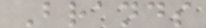Brands
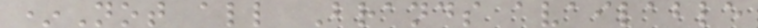*Not all Brands available
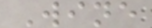Wine
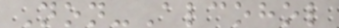Non-Alcohol
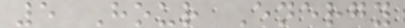5 Hour Energy
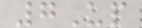7Up
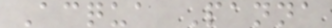Acqua Panna
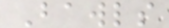Bawls
